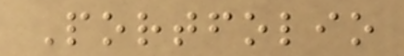Portfolio
